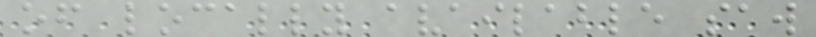of locally available saw
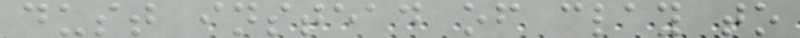dust instead of clay to
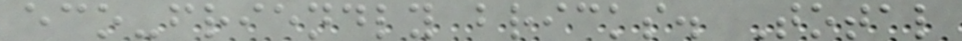eco-friendly bricks. Total
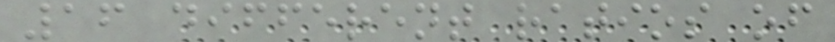16 different ratios of
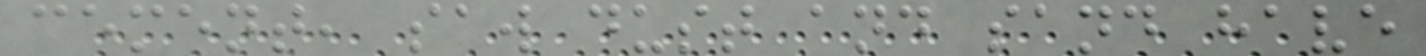cement, saw dust and sand have
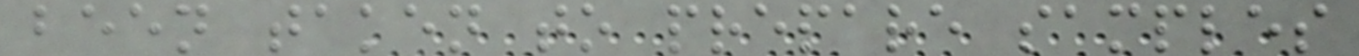been taken to prepare samples
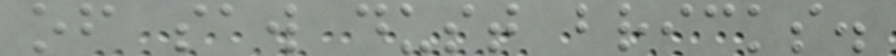of saw dust bricks.
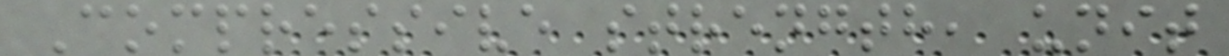Compressive strength, unit
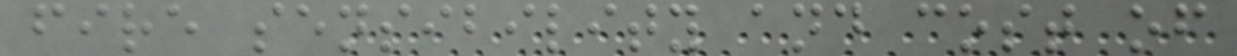fire sensibility and cost of
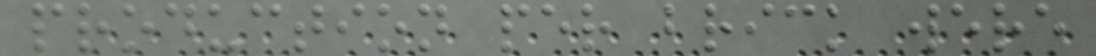production per brick were
